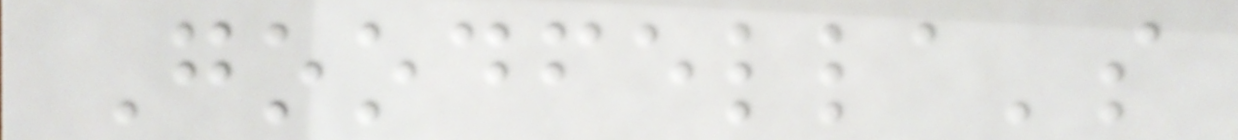Goodfella's
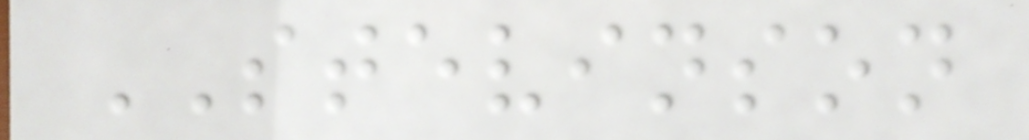STEVINSON
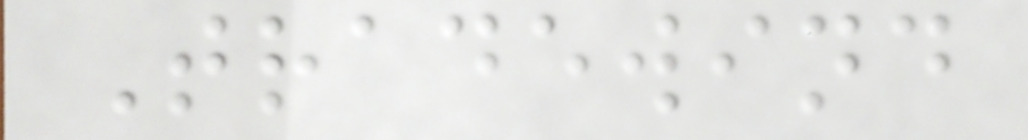Tradewind
